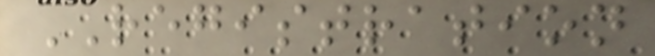REGISTRATION
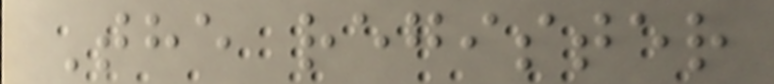The register
